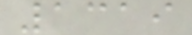1319
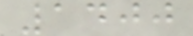1400
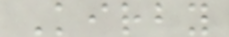Kirby
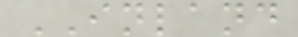INLAND
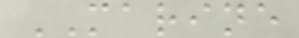MARINE
